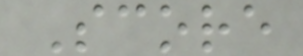Score
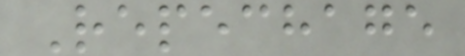Repechage
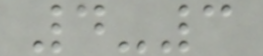4-3
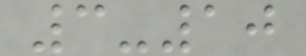3-10
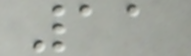11
